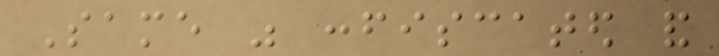Same was confiscated and
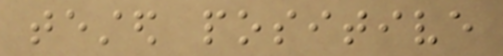tested positive
